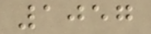1057
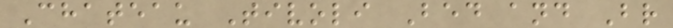Chateau Tivoli Bed and Br
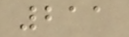211
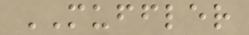MUFFLER
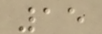15
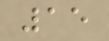15
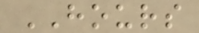HOURS
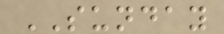SUNDAY
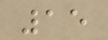15
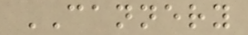CANNERY
